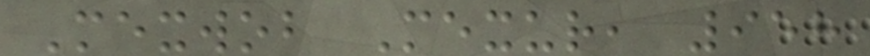Mexwob Mexur, 958
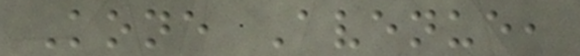Kone Avenue,
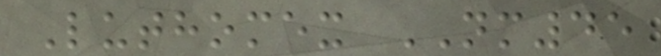Luthomex NM45
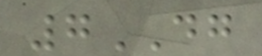7DG
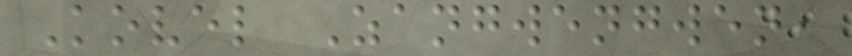Kovel Zangwengwen,
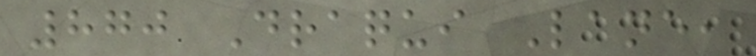870 Draqui Lane,
